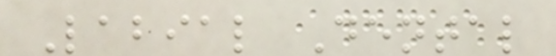Labial Dental
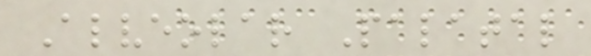Alveolar Palatal
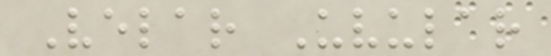Velar Uvular
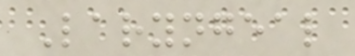Laryngeal
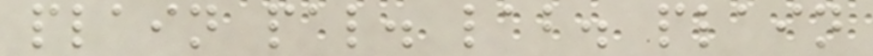plain pal. lab. plain
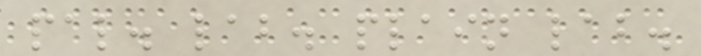pal. lab. plain lab.
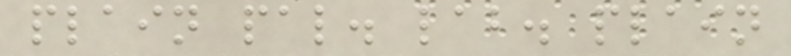plain pal. lab. plain
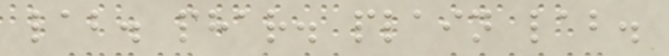lab. phar. plain lab.
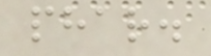phar.
